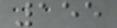155
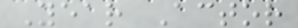Year Actor
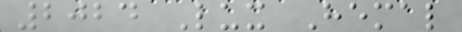2024 Lux Hemal
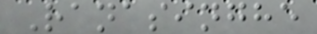Ranasinghe
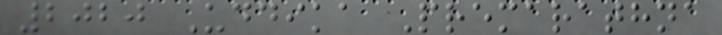2020 Uddika Premarathna
